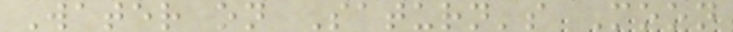Water on Saturn's Moon
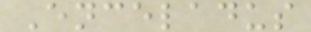Enceladus
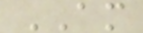AM
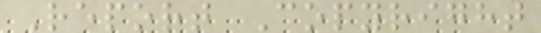Report Copyright
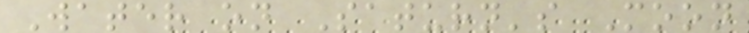Water on Saturn's Moon
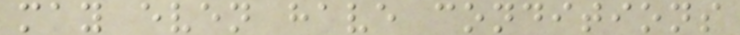may even have conditions
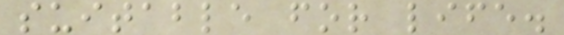suitable for life.
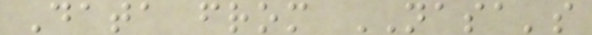Data from NASA's
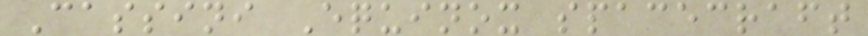Cassini Equinox spacecraft
